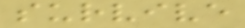survive
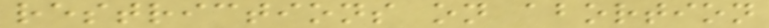restrictions on abortion
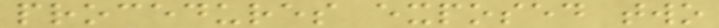procedures exposed two
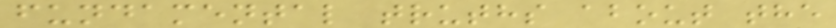fundamental truths about the
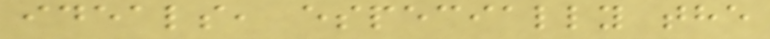ideals, especially the
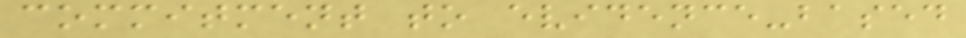commitment to evidence-based
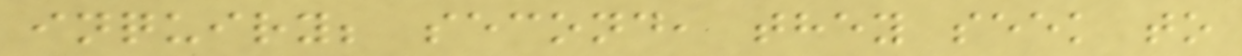inquiry; second, they seek to
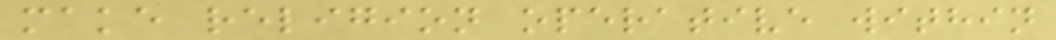make religion operative within
